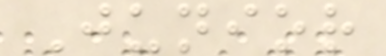Junior
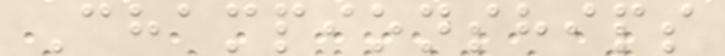Championships
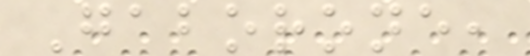Gaborone,
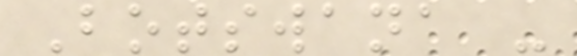Botswana -
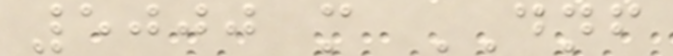5000 m DNF
